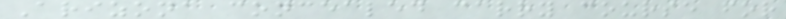Arizona concealed carry course for
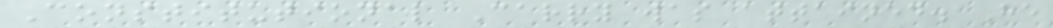Constitutional Carry was attained. He
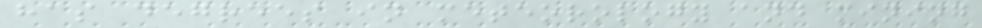has degrees in meteorology and mining
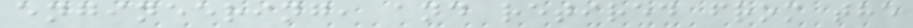engineering, and retired from the
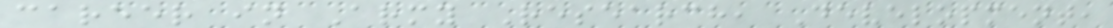career in Army Research, Development,
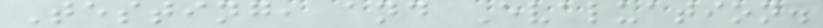Testing, and Evaluation.
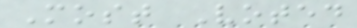Most Voted
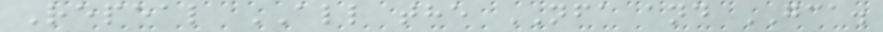Repeal ALL the NFA and GCA.
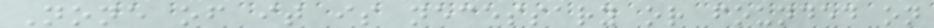None of it is necessary or founded on
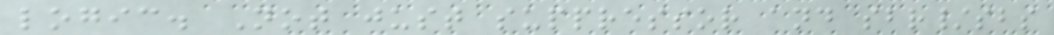logic. Not just suppressor and sbr/sbs
